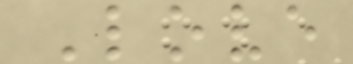Love
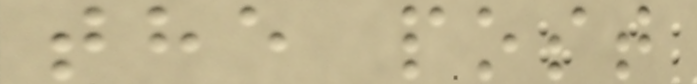the post
